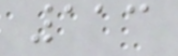113
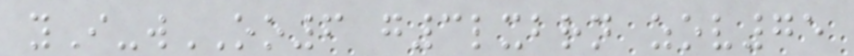yI-wOO6 g3lxbrn zov75
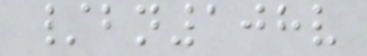/bn108v
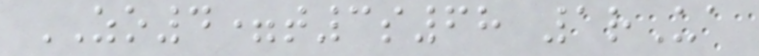ZO4=t3s68 1rUa
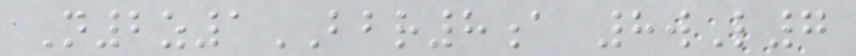N2z1BBR8a 8wL7
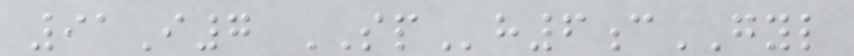91I7 SPh6cGYL
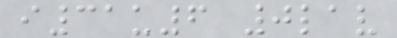i31u6 0lav
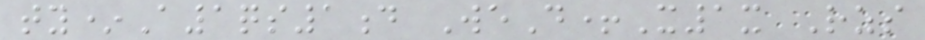ty*A1qs1d WeD+X1x Rzs
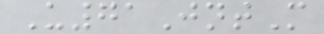U71JntM
